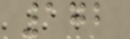172
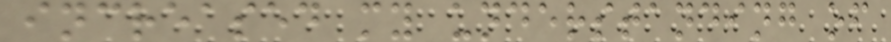increased my understanding of
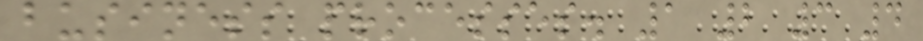business processes. 1 2 3 4
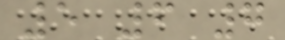5 6 7
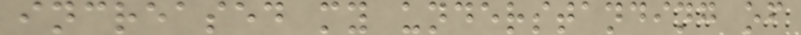increased my understanding of
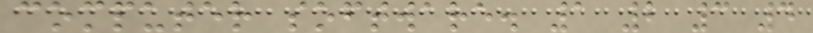computer software. 1 2 3 4
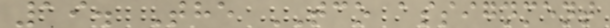19. The TCO assignment
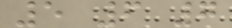5 6 7
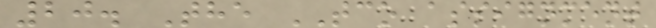20. The TCO assignment
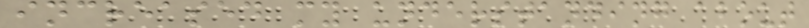increased my understanding about
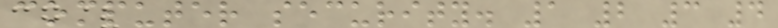computer security. 1 2 3 4
